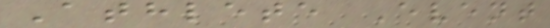Athlete Event
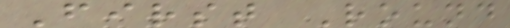First Round
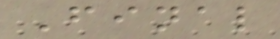Final
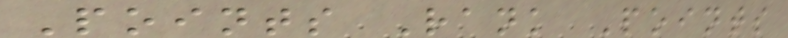Points Rank Points
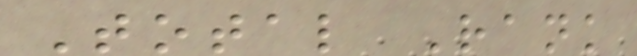Total Rank
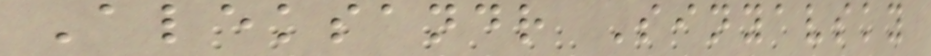Aleksandr Sinyavsky
